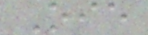Oie
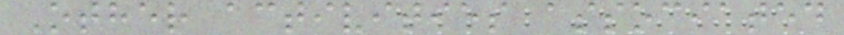Other activities associated
